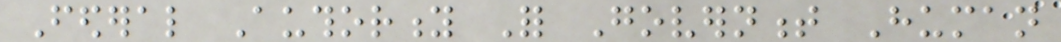Federal Authority For Government Human
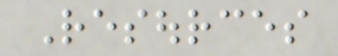Resources
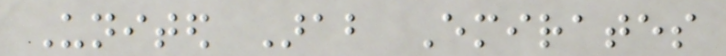United Arab Emirates
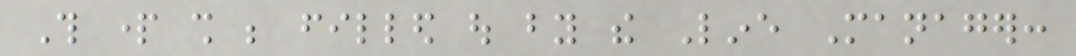This part shall be filled out by the Line Manager:
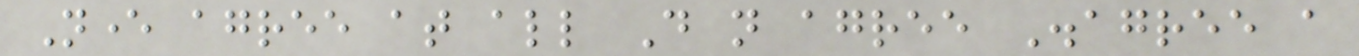Never agree at all Do not agree Disagree a
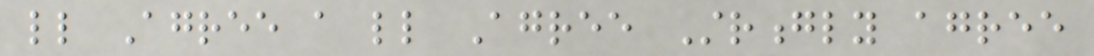little Agree a little Agree Strongly agree
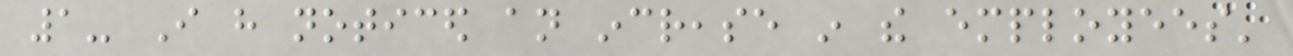1- I have noticed an increase in the employees'
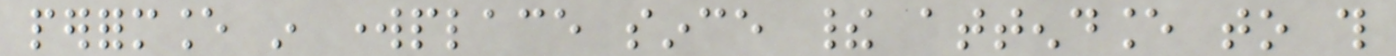performance in workplace since their attendance to this
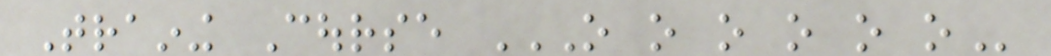Training Course O O O O O O
